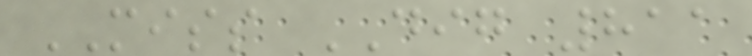MISS DIG 811
